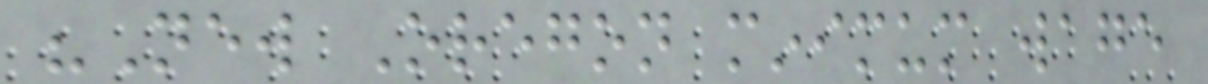"New Oregon minimum wage
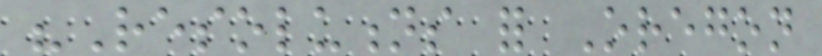"Resolutions for Oregon
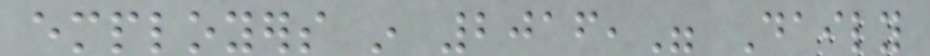employers in 2016," Daily
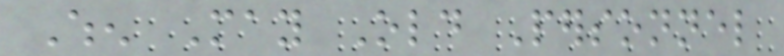When May Old Personnel
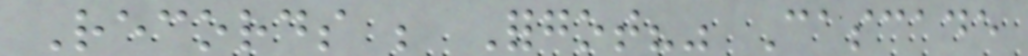Records be Forgot?" Cascade
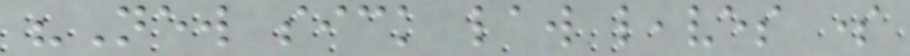"New sick law leaves some
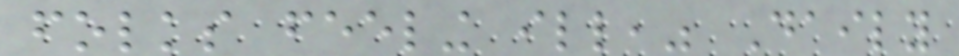folks feeling ill," Daily
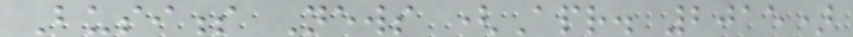Business News (Apr. 2015)
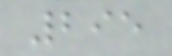295
